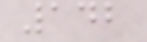142
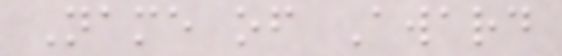Name of Award
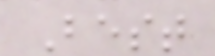Best
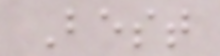Best
